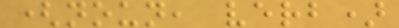(noun, verb)
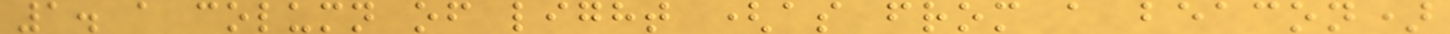1. a column of light (as from a beacon)
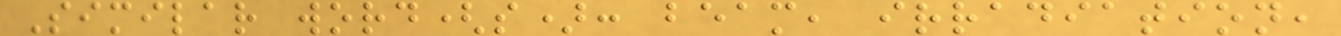Similar word(s): beam, irradiation,
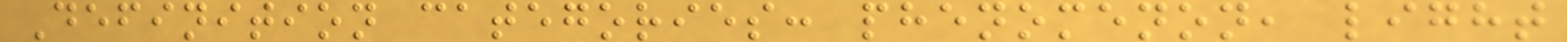Definition categories: phenomenon, light
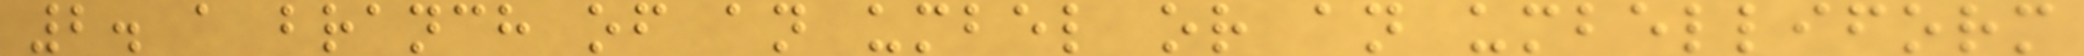2. a branch of an umbel or an umbelliform
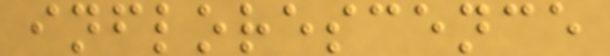inflorescence
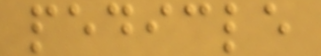pedicle
